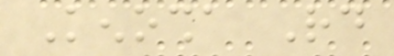Kenosha Rd
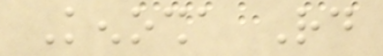Kenosha Rd
